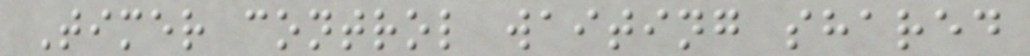Timer control waiting shared
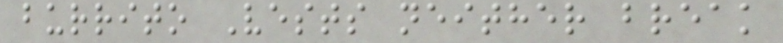burrito Vests neither break
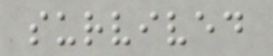survived
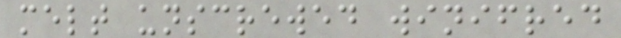melt unscrewed winifred
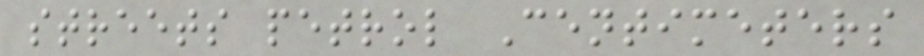streets petrol Centimeters
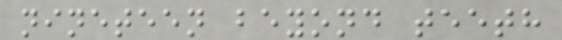nineteen beyond teeth
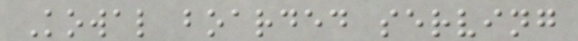Kowal boarded serving
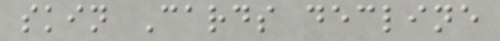skin Cards decline
